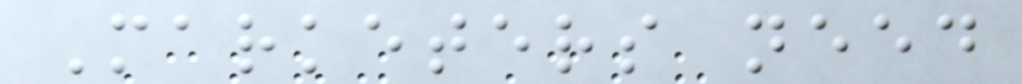Marketers need
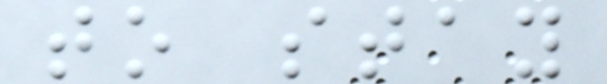to stay
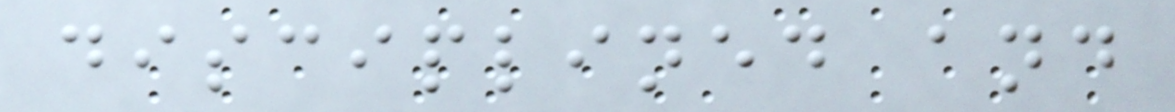disciplined and
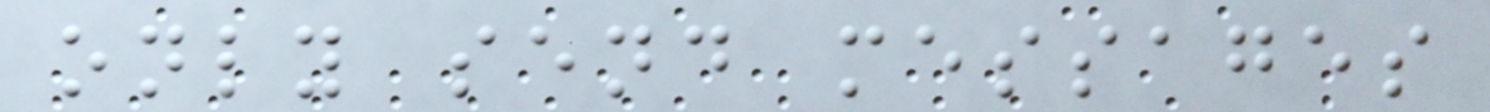only send messages
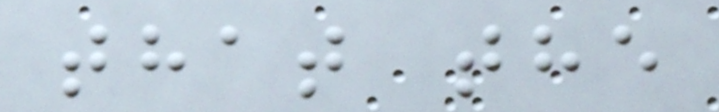that the
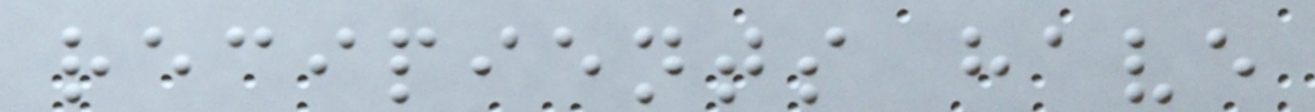recipients have
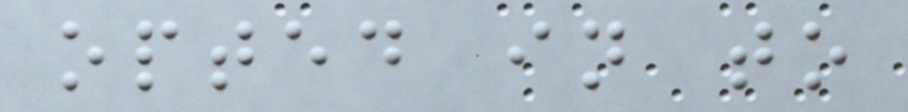opted in to
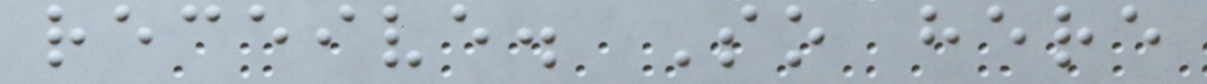receive. So here
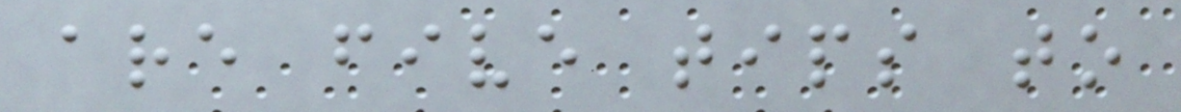are five tips to
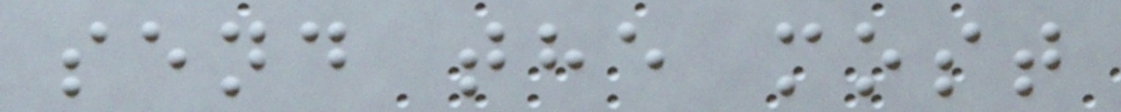send the most
